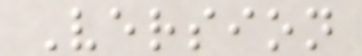Version
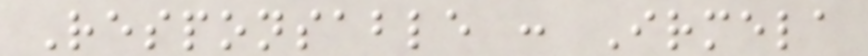Responsable : Irmela
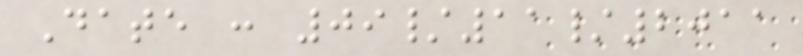Date : 09/11/2011
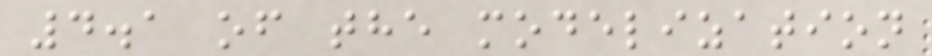4.1 of the modelization
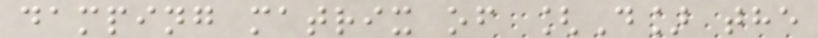damping matrix of [D] the
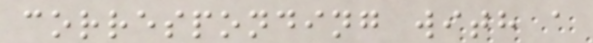corresponding with a
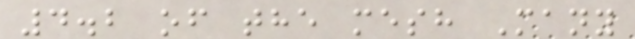4.2 of the mesh Many
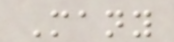Many
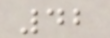42
